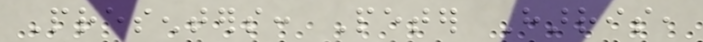Presenters: Peter Harris,
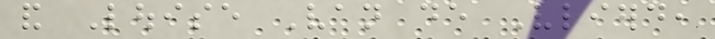and Louise Van de Vlierd,
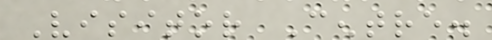Visitor Centre.
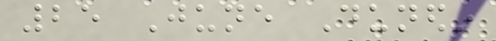25 June Dunedin
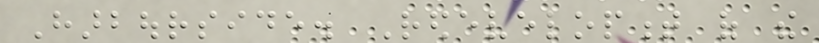Harbourside. Redevelopment of the
